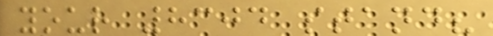your 8304 stand?
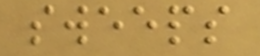sweeps
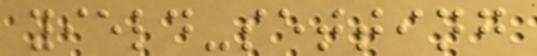yield-setting
